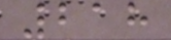218
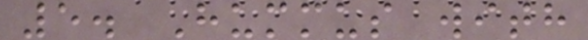5. Hummus with
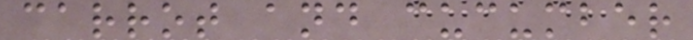carrot and cucumber
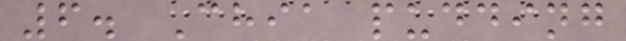6. Chia pudding
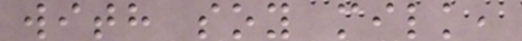with soy milk,
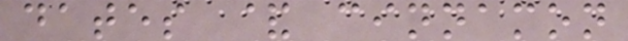dates & cinnamon
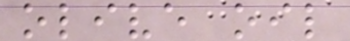olive oil
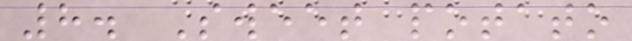8. Sweet potato
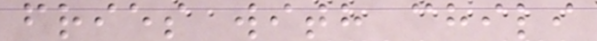fries with chili
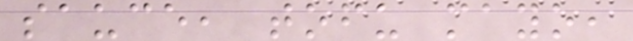sauce, tofu mayo,
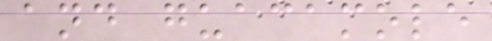and guacamole
